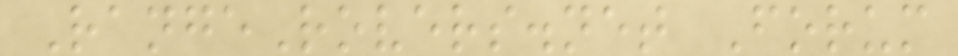RangeRovers.net Forum
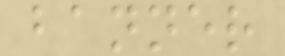banner
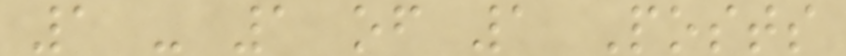1 - 1 of 1 Posts
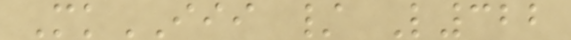MkIII / L322
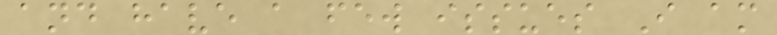and have a few issues I am
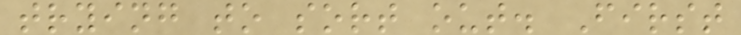trying to sort out. First
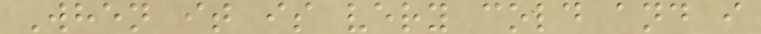When it is very cold and i
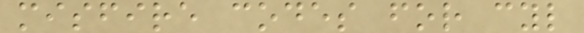misfire codes for cyl
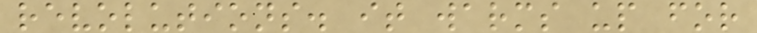revolutions. it warms up for
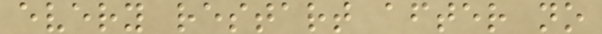every restart after no
